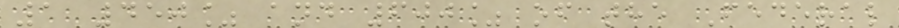1 450% and 600% of the Federal
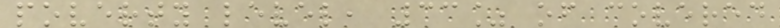poverty level, 33% of covered
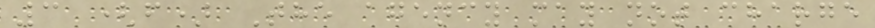3 (f) The agency may not charge
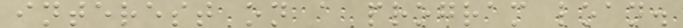interest on a program loan.
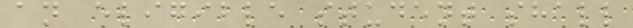an eligible student shall
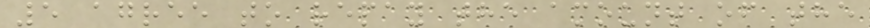5 agree to repay the amount of the
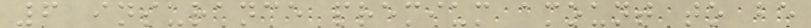6 insurance premium amount to be
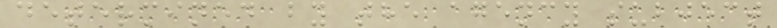determined by the agency subject
